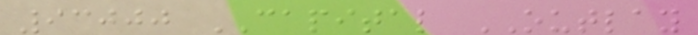93000 CAPITAL OUTLAY
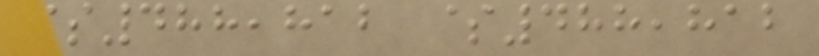$488,812 $488,812
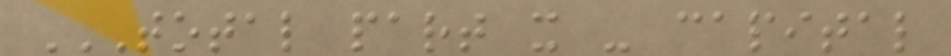TOTAL PART X - CAPITAL
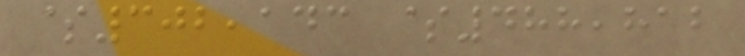$302,143 $488,812
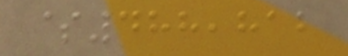$488,812
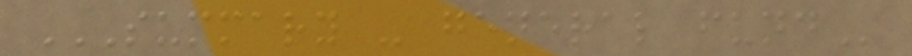SUMMARY - GENERAL FUND
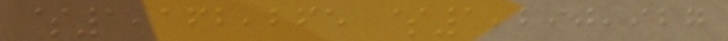$1,162,265 $1,290,927
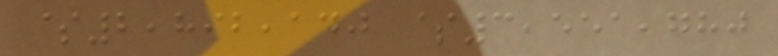$2,892,140 $3,551,780
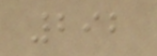292
